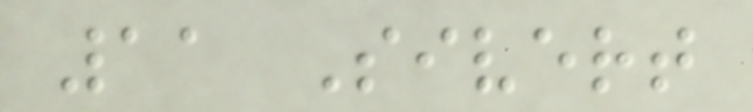11 Sivert
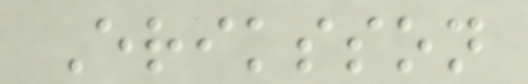Eriksson
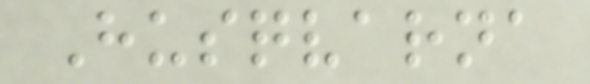Husqvarna
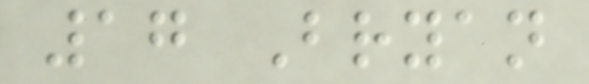17 Bryan
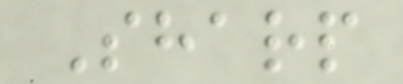Sharp
